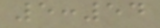5:54
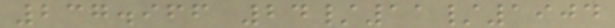237.966 24/11/1904
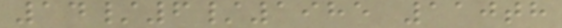14/6/1985 110th
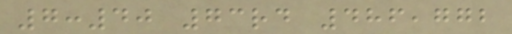7:40 73rd 486,772
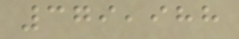379,988
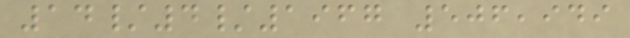14/4/1967 506,949
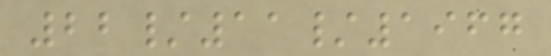22/11/1967
